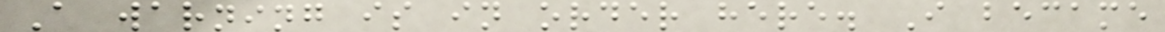A warning is in order here. I became
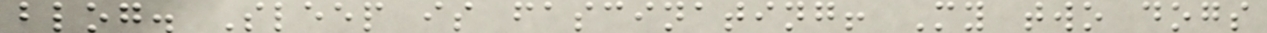blog. Sleep is fascinating! My two dogs
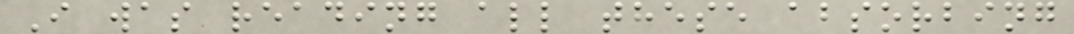I was reading all these absorbing
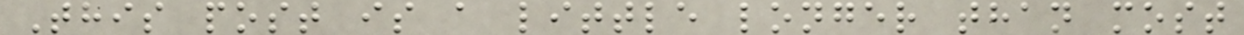This post is a little longer than most
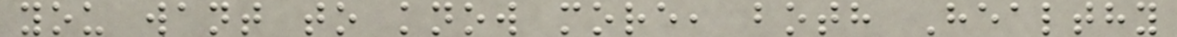you want to know more, both Healthy
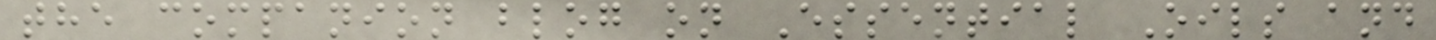the companion blog on Essential Oils and
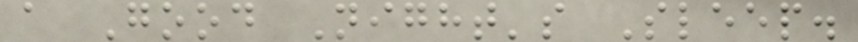a Good Night's Sleep.
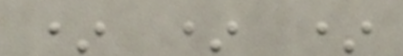* * *
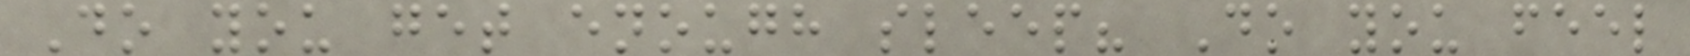Do you get enough sleep? Do you feel
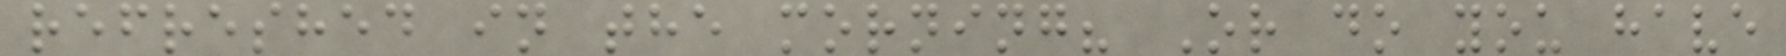refreshed in the morning? Or do you have
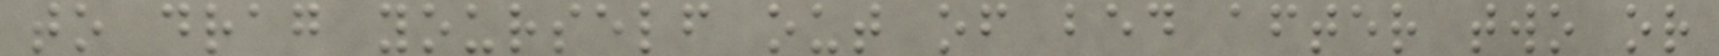to drag yourself out of bed after two or
